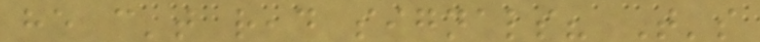he can't read signals? That's
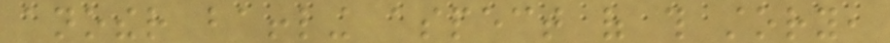another baffling aspect of this story,
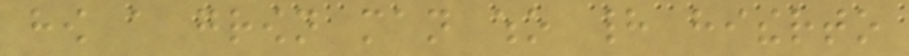how a grown man who had hitherto
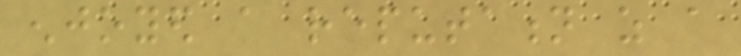enjoyed a reputation as a
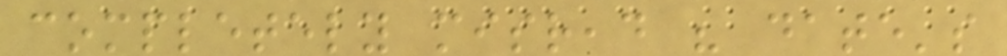completely misread his date's
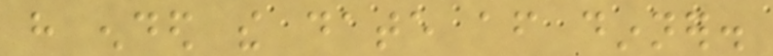have ended the date after dinner.
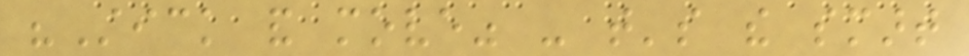"Stick and move" - that's the smart
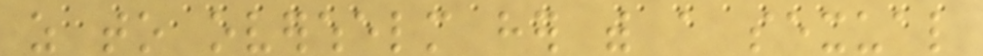as to overwhelm her with a sexual
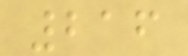216
